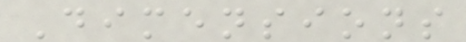Dimensions
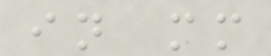in mm
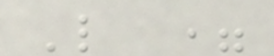L =
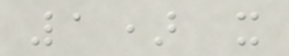1) x
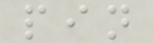pin
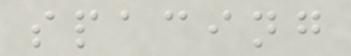spacing
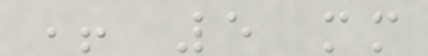+ 5 mm
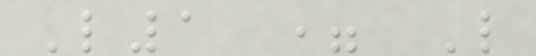L1 = L
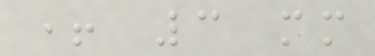+ 3 mm
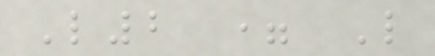L2 = L
